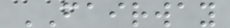FAIRWAY
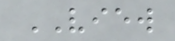VIEW
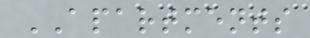APARTMENTS
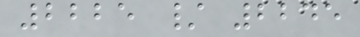2225 / 2245
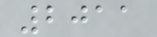2011
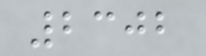2302
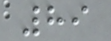89
